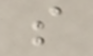so
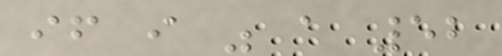if i was a 52
